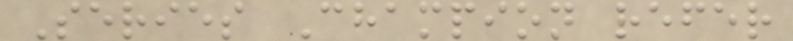Series Champion refer
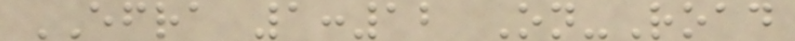EFRA 1:12 On-Road
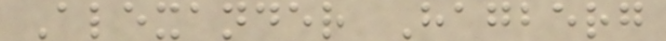Alexander Hagberg
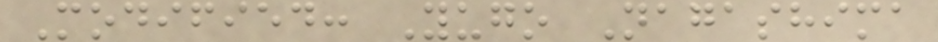Modified: Yugo Nagashima
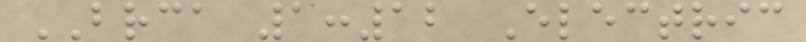BRCA 1:12 Electric
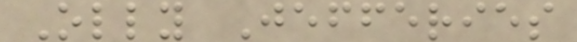Olly Jefferies
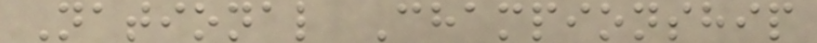National Championship
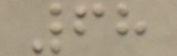68
